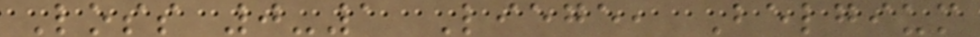Loss 0-1 Liege, Belgium
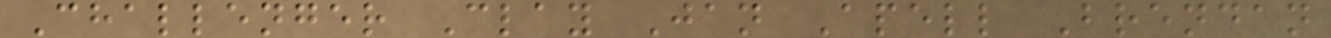Challenger Clay Jan Apell Brendan
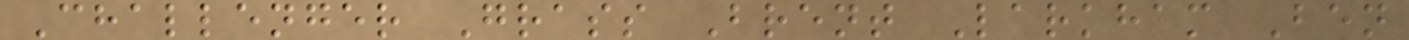Challenger Grass Brent Larkham Ben
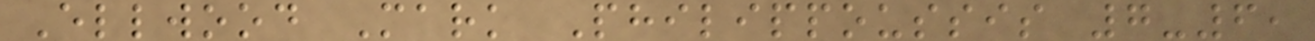Ellwood Mark Philippoussis 7-6,
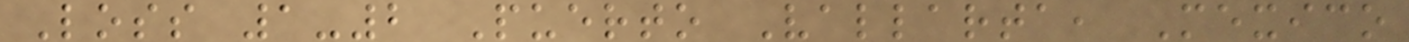Loss 1-2 Puerto Vallarta, Mexico
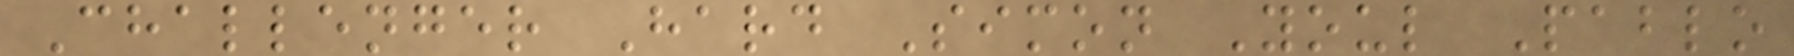Challenger Hard Simon Youl Pablo
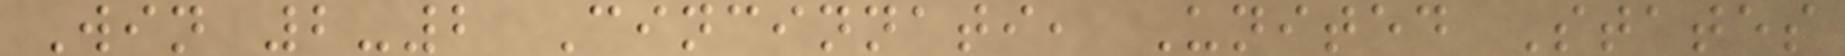Win 2-2 Cincinnati, United States
